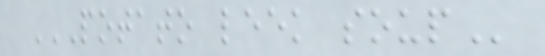POTATO LEEK SOUP
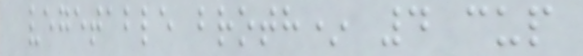vegetable broth* 4 cup
